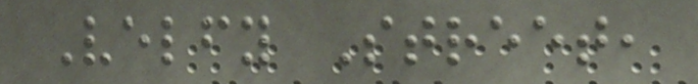Velfy Street,
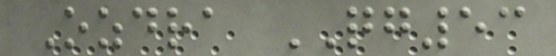Ozdra QG53
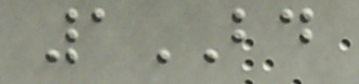1BD
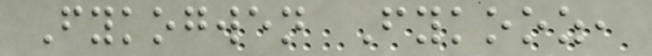Fykogwen Fykooz,
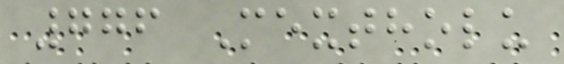776 Mextholu
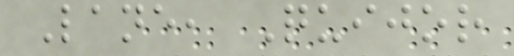Lane, Quijor
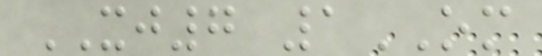XJ7 1OM
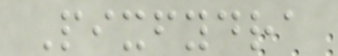Pixfydra
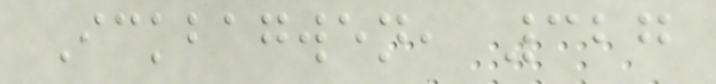Ickbagwen, 327
